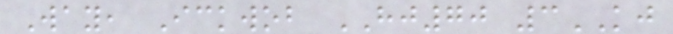Way, Ickwob HJ70 3KJ
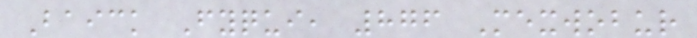Baick Fyqui, 876 Mexwobur
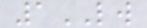1LW
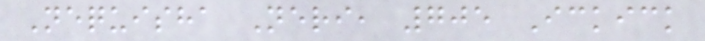Nequisha Neri, 705 Ickick
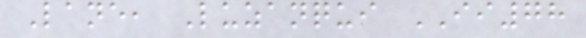Lane, Luzanqui II78
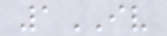1IV
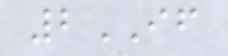2IF
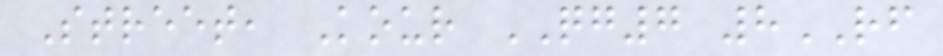Street, Kour QG7 8RF
